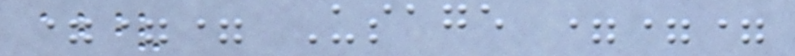=== Usage ===
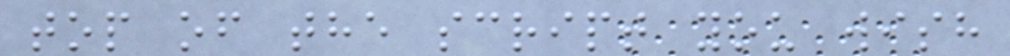top of the script you wish
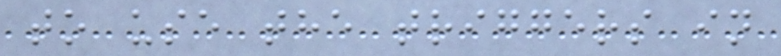to use the triggers in
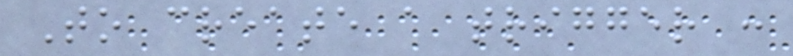To create a trigger :
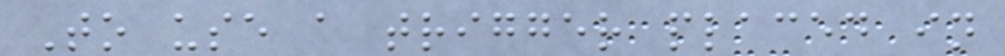To use a trigger placed in
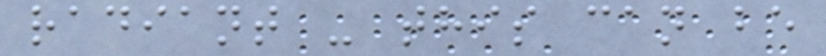radiant - this can be
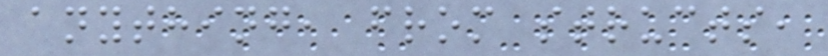anything, from structs,
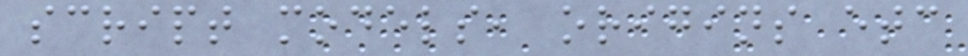script models, origins etc
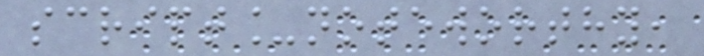script_noteworthy,
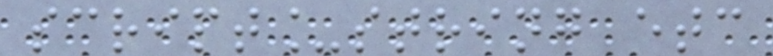script_string etc
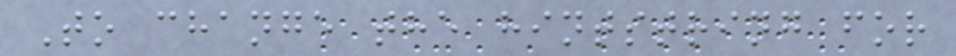To change the hintstring for
